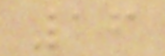16
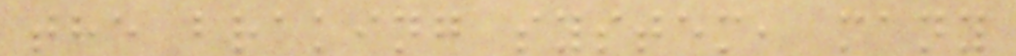the braking system, many
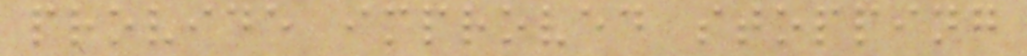provide improved stopping
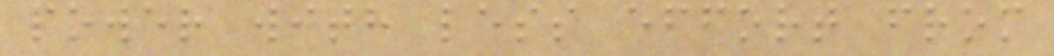power with less effort from
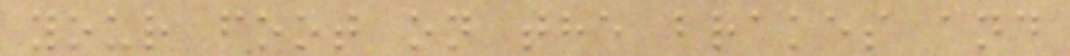your foot on the brakes and
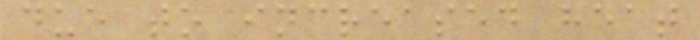due to increased heat
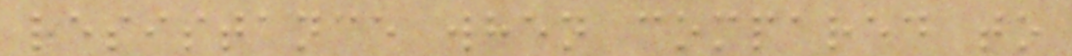resistance when compared to
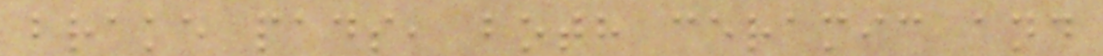brake pads, both ceramic and
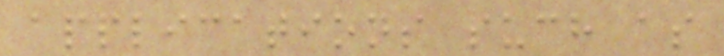applications such as
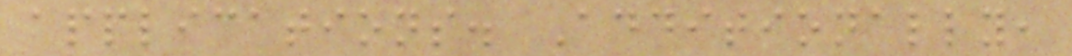applications. Additionally,
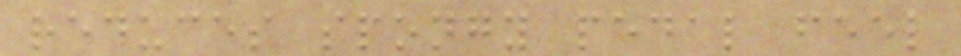reduces spongy pedal feel
